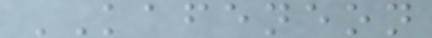KAFENEON
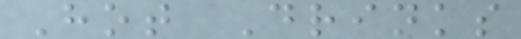Hot Drinks
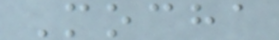Mocha
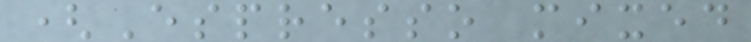(Espresso mixed
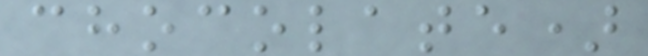chocolate)
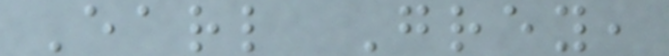Earl Grey,
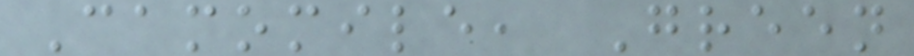Camomile, Green
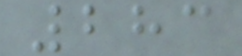283
